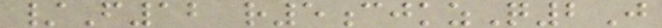/F12 r5cjkzQ2J
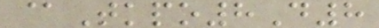@Tkpo8D8
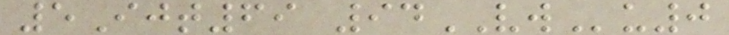5Ijt69 94VWu0
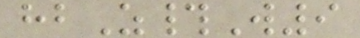hbZ#W9
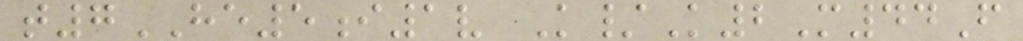t7HE5i1v K/K2M44F
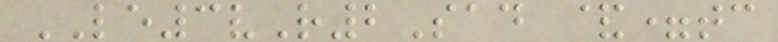LE3vR2Sad &=tc
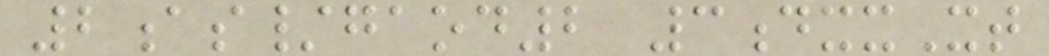2as/gaod2 3dxxXt
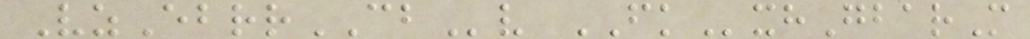VzEbrrCBv FKxhGbarM
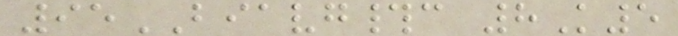95BIAVG#c 8K5
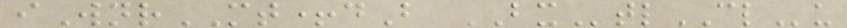iWnrMT+dB BXtlCLu
